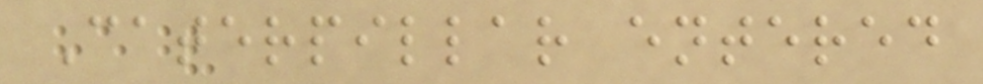Caterpillar entered
